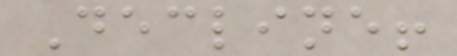Decline!
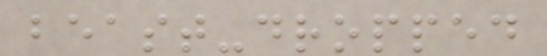beast-dropped
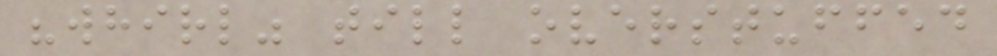"whirl" till overstuffed
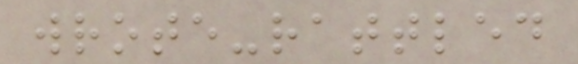wrote-rattled
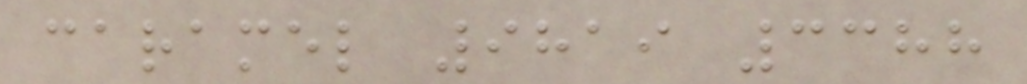caramel 9819 3388
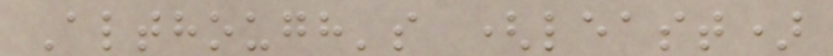Although's (least)
